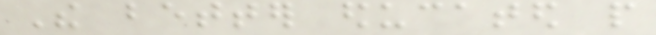The better educated people
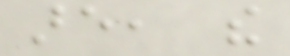are, the
